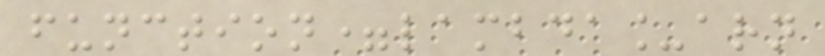function=lambda_arn
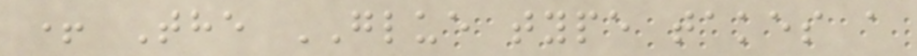+ The GLUE type takes a
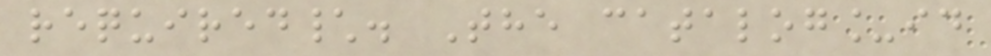required\. The catalog_id
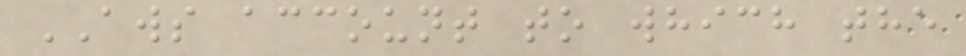AWS account to which the
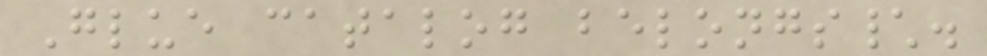Glue catalog belongs\.
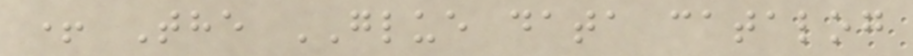+ The GLUE data catalog
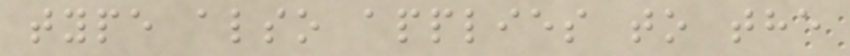type also applies to the
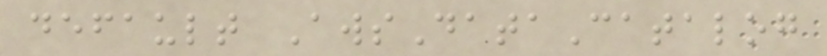default AwsDataCatalog
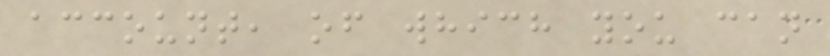account, of which you can
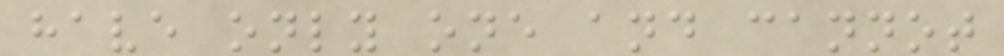have only one and cannot
